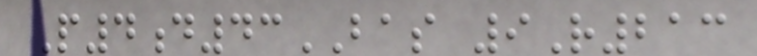P4d43BAS 9R213
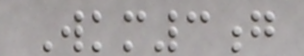Wkm3g
